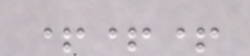+++
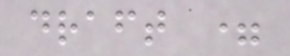draft =
